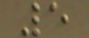5
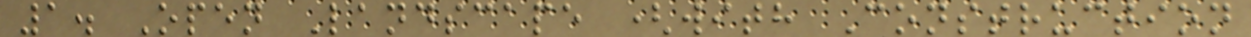1. Open Landscape (with Construction
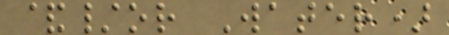&/or Water)
